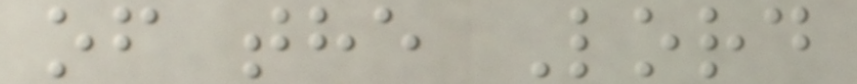of the Lord
